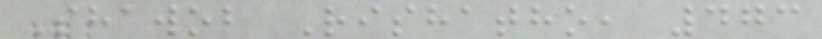Shawob Rishatho, 473
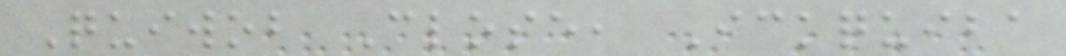Quiwob Close, Ickquiba
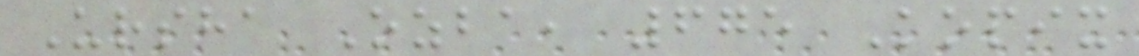Ursha Ozba, 675 Kopix
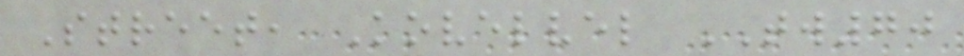Street, Kovelvel TW70
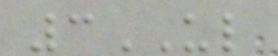3UL
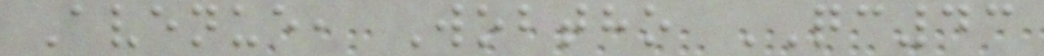Avenue, Wobtho QC43
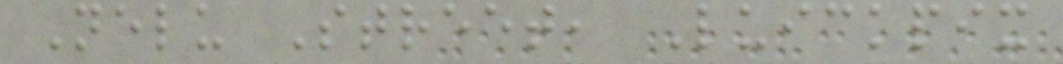Nelu Street, Luickpix
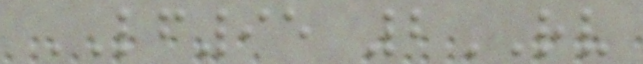LF95 2RV
